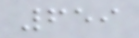659
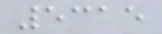5315
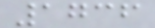1736
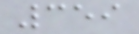359
